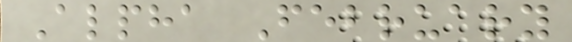Alpha February
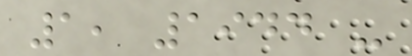1, 1944 -
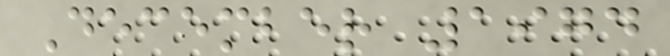December 1974
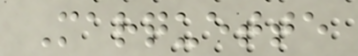Marquette
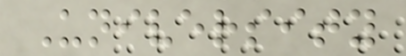University
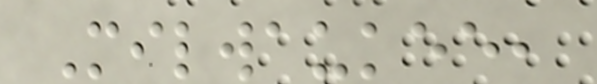Milwaukee,
